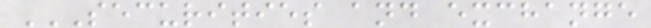SECURITIES AND EXCHANGE
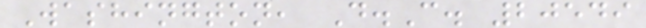Washington, D.C. 20549
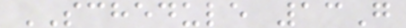SCHEDULE 13G
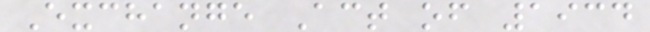Exchange Act of 1934
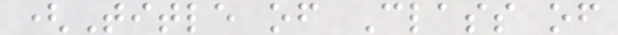(Title of Class of
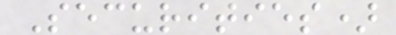Securities)
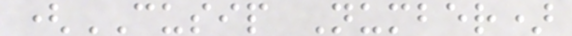(CUSIP Number)
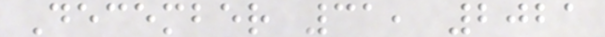December 31, 2021
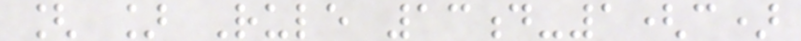[ ] Rule 13d-1(c)
